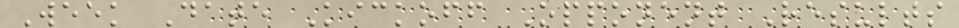Week Date Kickoff Opponent Results
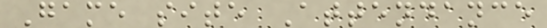Game site Attendance
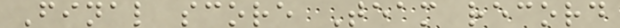Final score Team record
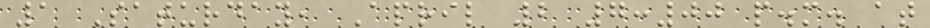1 Saturday, April 2 7:00 p.m. at
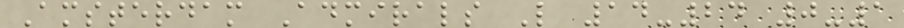Amsterdam Admirals L 14-24 0-1
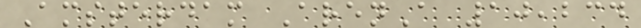Amsterdam ArenA 10,234
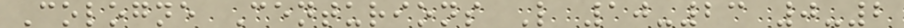Cologne Centurions L 10-23 0-2
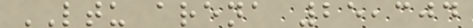LTU arena 25,304
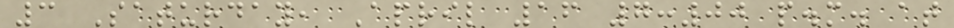3 Saturday, April 16 7:00 p.m. at
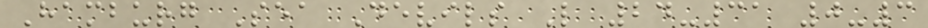Hamburg Sea Devils L 24-31 0-3
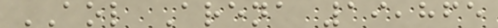AOL Arena 19,865
